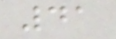41
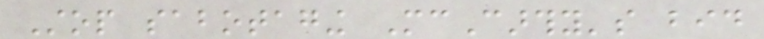Stop sabotaging McCarthy's bid
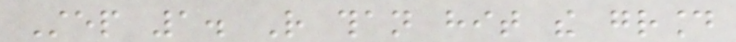Step 1. Rather than hit the ground
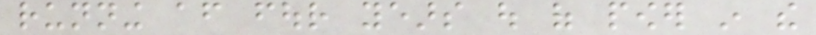running after four years out of power in the
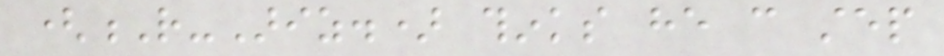(R-Ariz.) thinks he can step
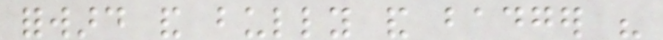forward and bully and badger his
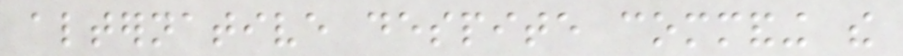alternative despite commanding the
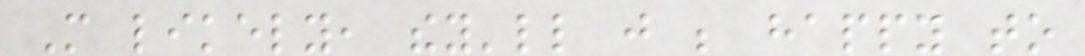More likely, they'll just be happy to
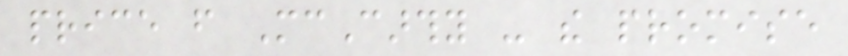price from McCarthy - the promise
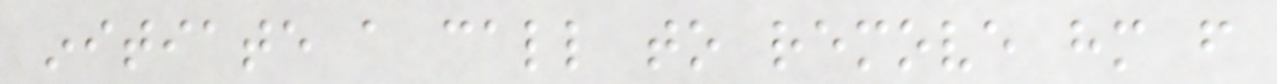initiate a call to remove him from
